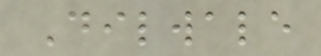Dilwale
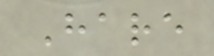Hare
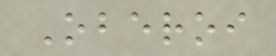Oberoi
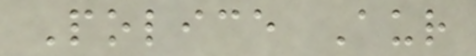Police Aur
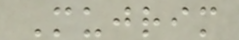Mujrim
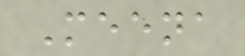Meena
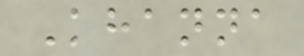Khanna
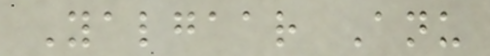Yalgaar Anu
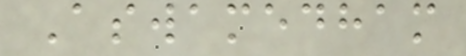Aswamedham
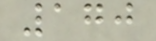170
